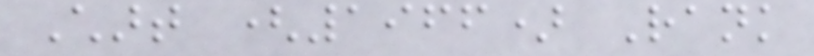Chart (1966) Rank
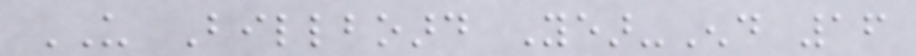US Billboard Year-End 16
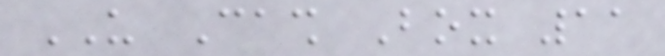US Cash Box 11
